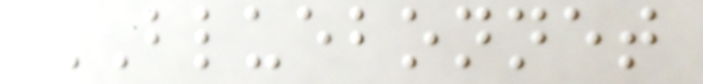BLUEBONNET
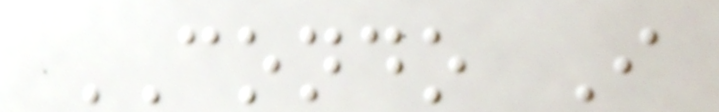CONDO I
